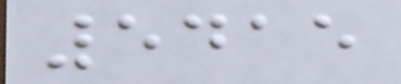5415
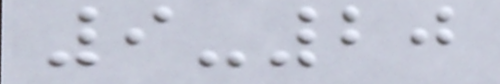9-20
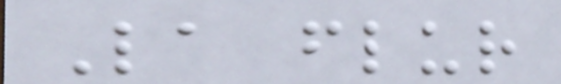La flur
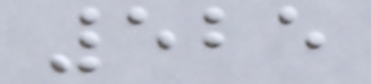525
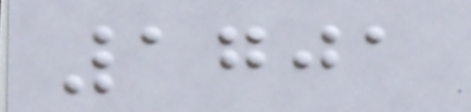1701
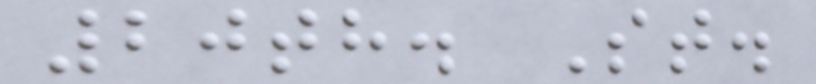20th. St.
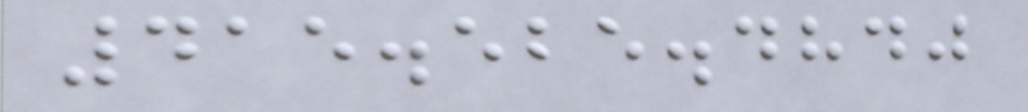415.525.4840
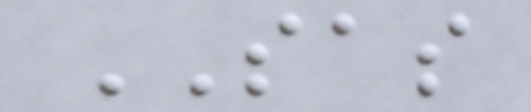SAS
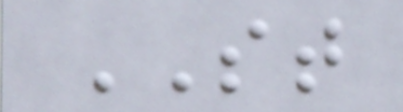ST
